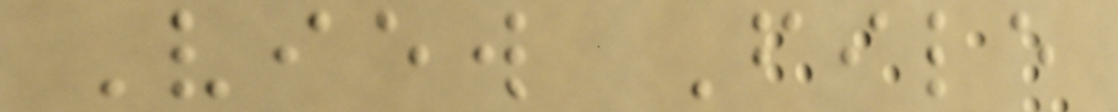View File
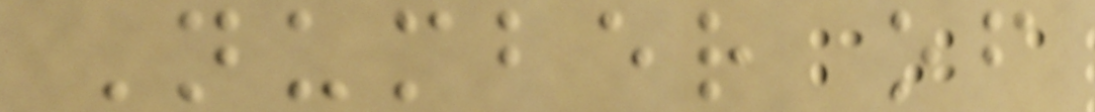Number of
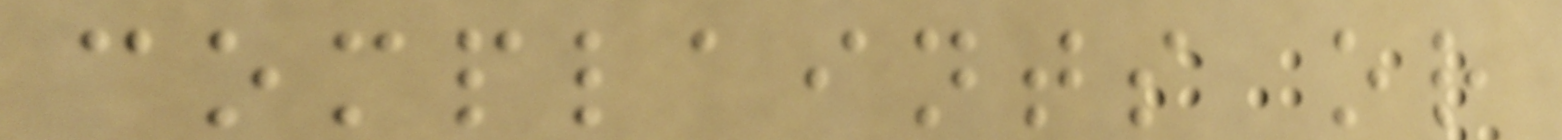complaints or
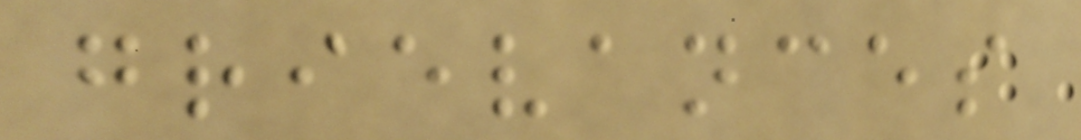grievances
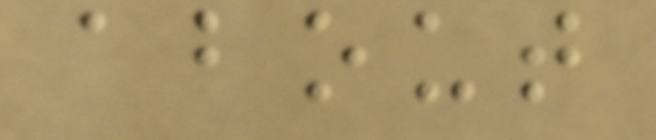about
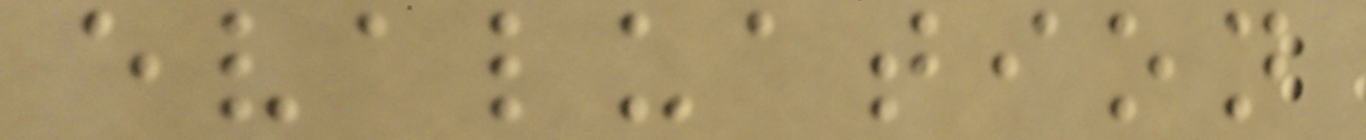evaluation
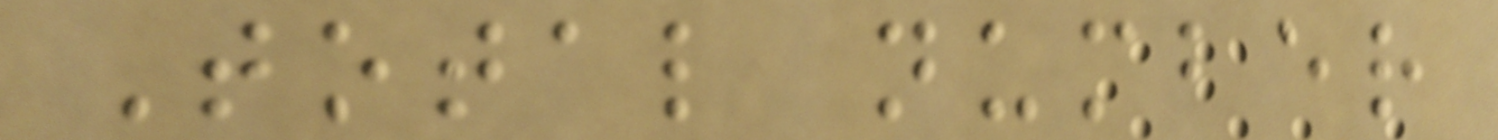Total number
